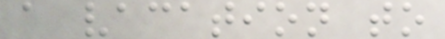a vacation to
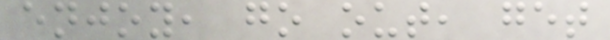enjoy, go out, get
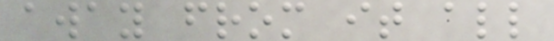away from it all
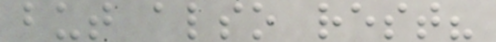but also rest?
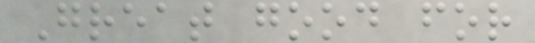Great good for
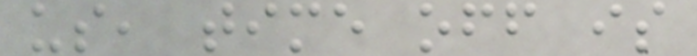us, time off is
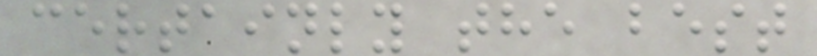certainly the best
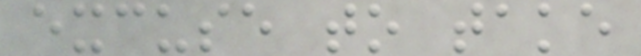excuse to take
